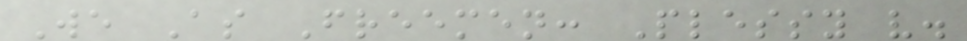We As Freemen: Plessy v.
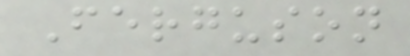Ferguson
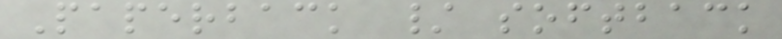Paperback / softback
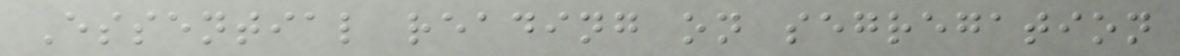Essential reading on segregation
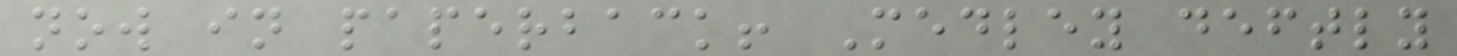now in paperback! Medley deftly
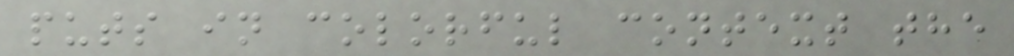puts in colorful context the
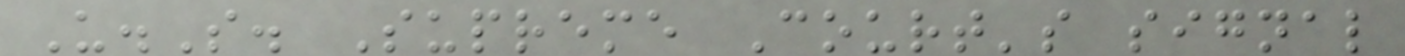U.S. Supreme Court's signal
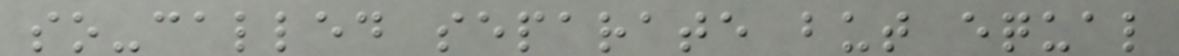so-called separate but equal
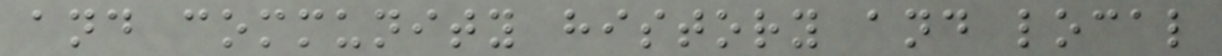and community history and local
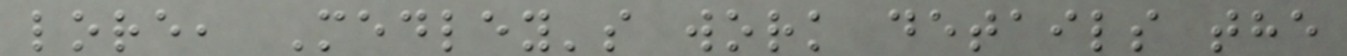lore, Medley's work details the
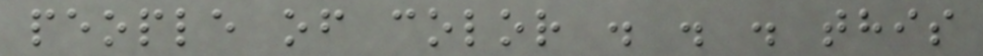people of color . . . this
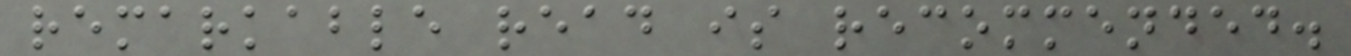remarkable read is recommended.
